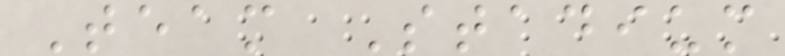Team Stadium
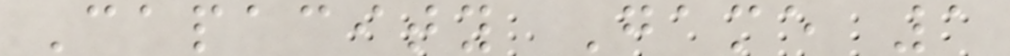Capacity Game 1
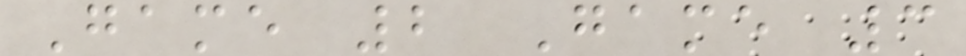Game 2 Game 3
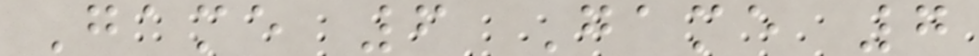Game 6 Game 7
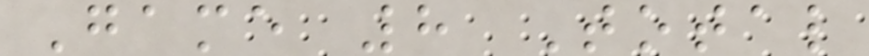Game 8 Total
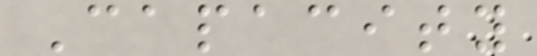Capacity
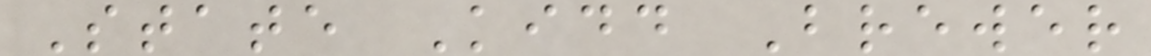State Kidd Brewer
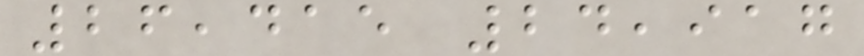26,415 24,917
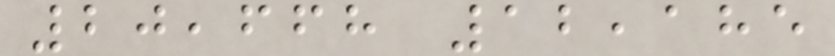20,668 12,185
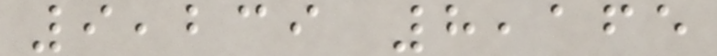9,239 8,165
